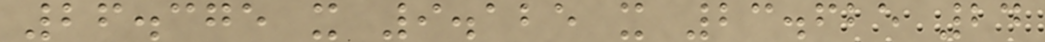26.375 x 9.125 x 23.625 24
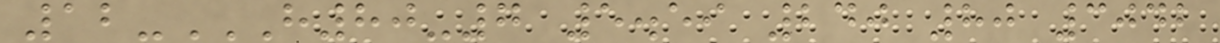12-H80-7 5.59 240 80 3042
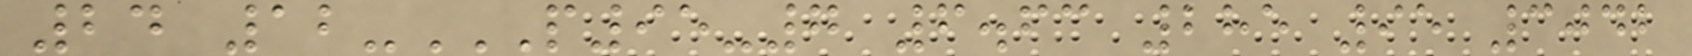24 12-P95-7 6.63 285 95 3042
